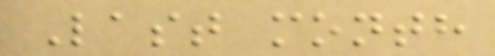Last month
